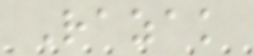Razak
